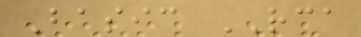Basic RCA
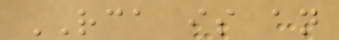RCA is an
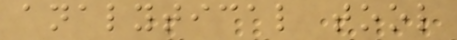analytical tool
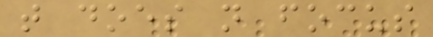that does not focus
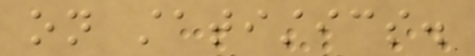on statistics.
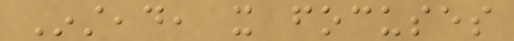Instead, it focuses
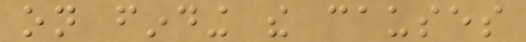on finding the causes
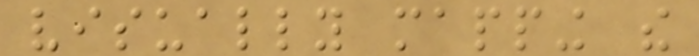visually mapping the
